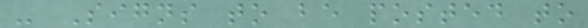- Signs to be posted to
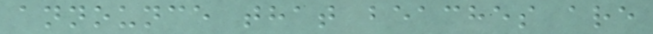announce that beaches are
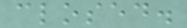closed.
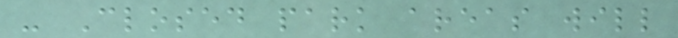- Closed park areas will
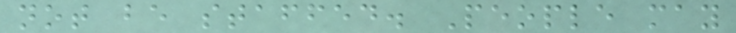not be staffed. People may
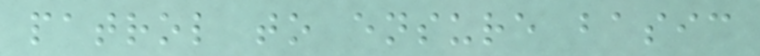patrol to ensure basic
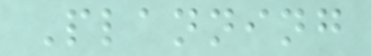Planning
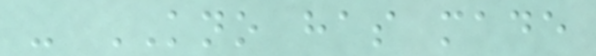- KNO has made
